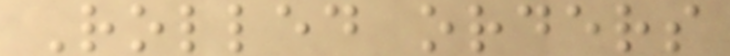Rolled orders
